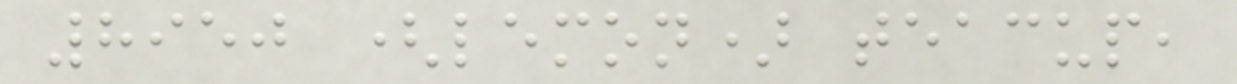8950 (lemon) teacup,
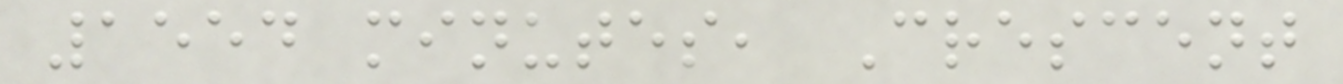1554 minutes, Crescent
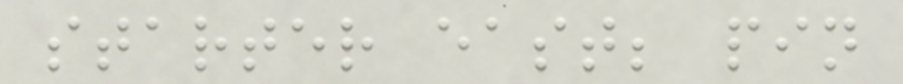starter east; pin
